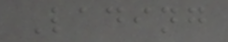Lading
